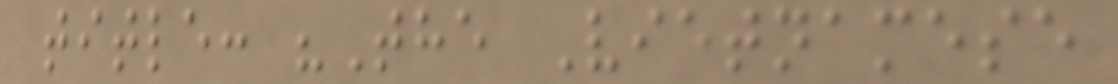title: "The Vietnamese
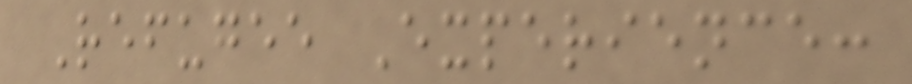Refugee Experience:
